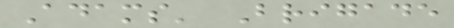Adams' Brigade
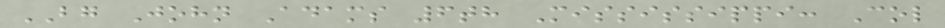BG John Adams 6th Mississippi: Col
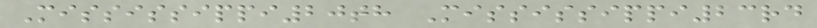Mississippi20th Mississippi23rd
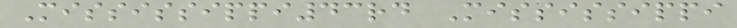Mississippi43rd Mississippi
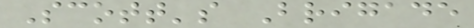Scott's Brigade
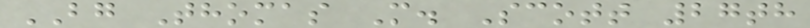BG Thomas M. Scott 27th
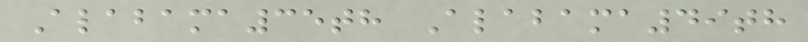Alabama35th Alabama49th
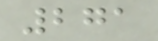271
